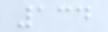134
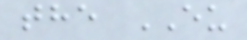the EU
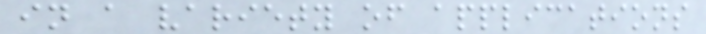in a variety of applications
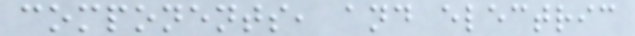components, and electric
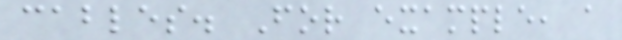cables. For example, a
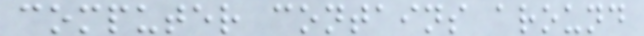computer contains around
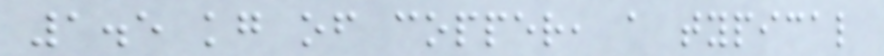1.5 kg of copper, a typical
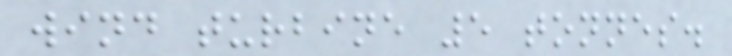wind turbine 5 tonnes.
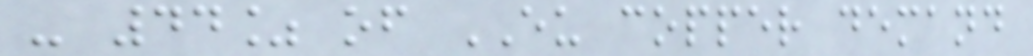- 44% of EU copper demand
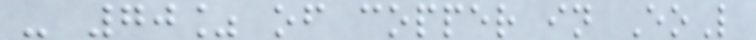- 70% of copper in EoL
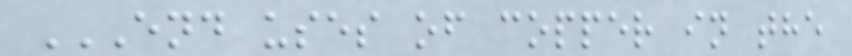END USES OF COPPER IN THE
